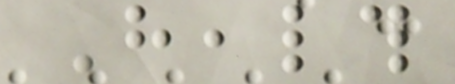Health
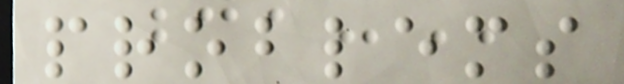problems
